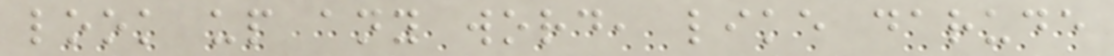look up any word, like darude
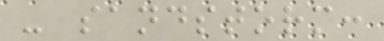- sandstorm:
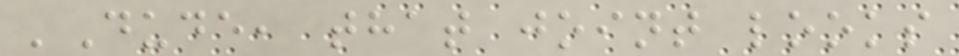'Dude, that joint looks
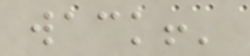wack!'
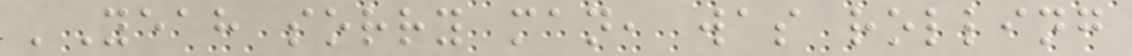'Yeah sorry man, was rolling
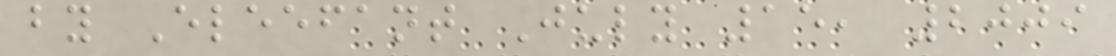by Eleefant July 15, 2009
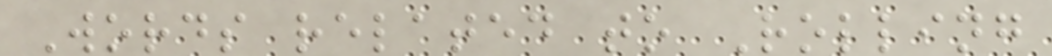Words related to Rolling
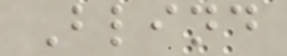Blind
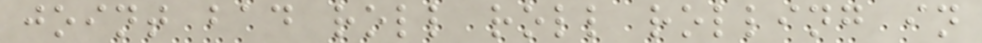joint bad roll roll rolling in
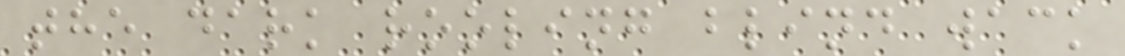the dark rooling blind wack
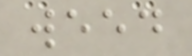weed
